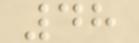48
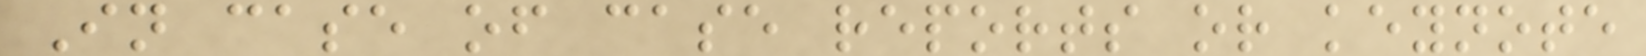In case of case reports or keynote
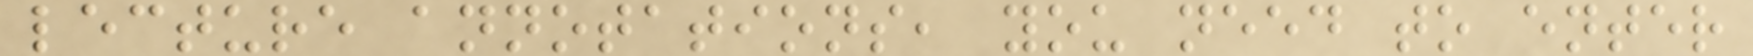lecture annotations, you need to enter
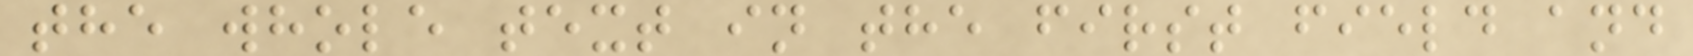the whole text in the first field and
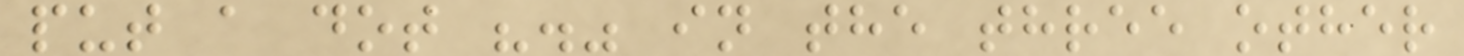put a dot "." in the three other
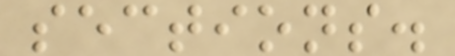sections.
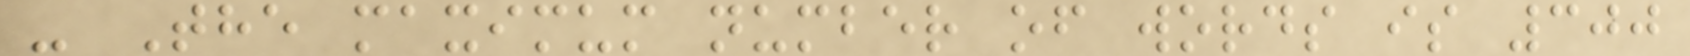- The maximum number of words is 300
